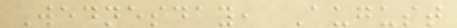Wednesday, August
